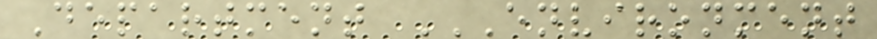Department ENVIRONMENT
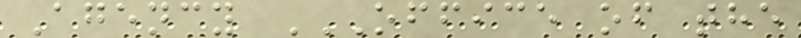Agency OFFICE OF THE
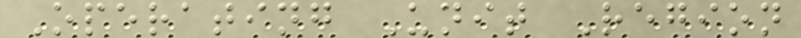Operating Unit Region
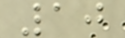10
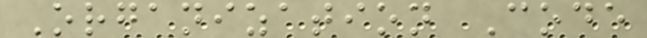Organization Code
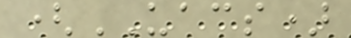(UACS)
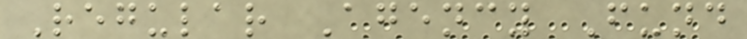Regular Agency Fund
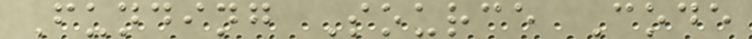Funding Source Code
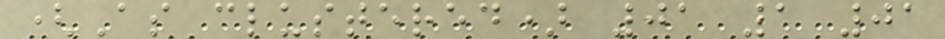(As clustered) 01 1 01
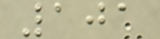101
